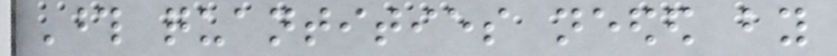Those quantities needed by
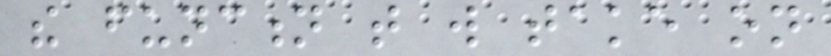the function that will take on
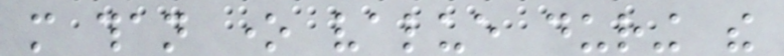more than one value during the
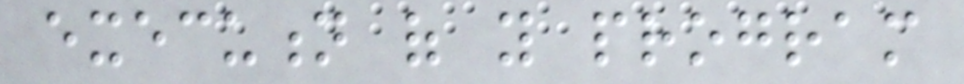execution of you program
